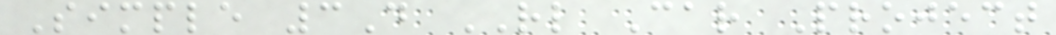Simple 3D RL Car Project
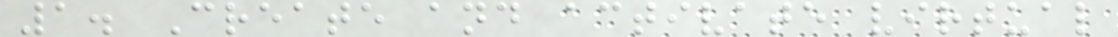1. Create and activate virtual
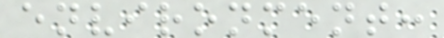environment:
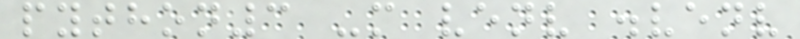python3 -m venv .venv
